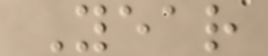Year
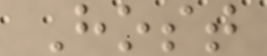Host
